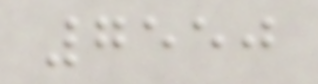7550
